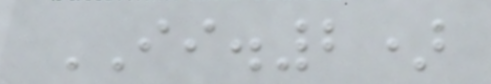II.2)
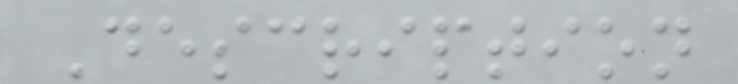Description
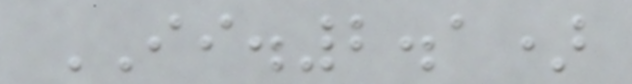II.2.1)
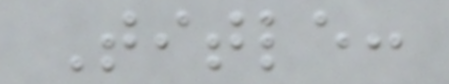Title:
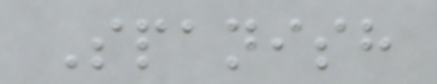Spanish
